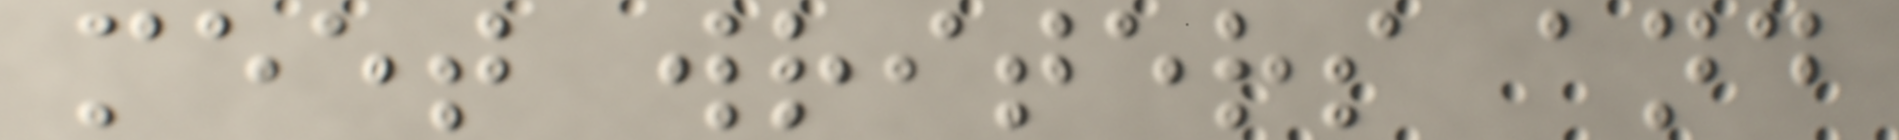meet writers and
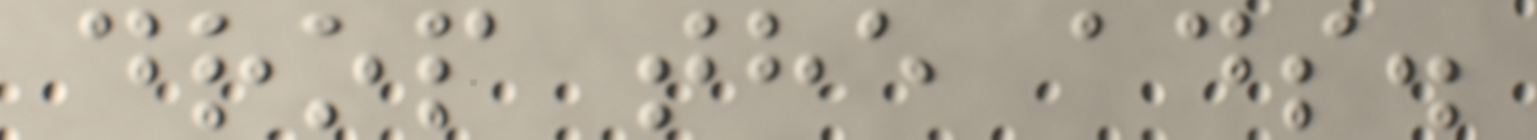drop the ads.
